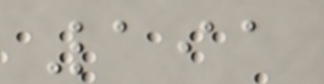191
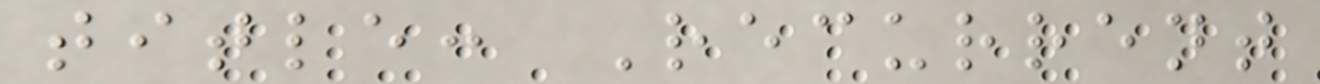title: Recurrent
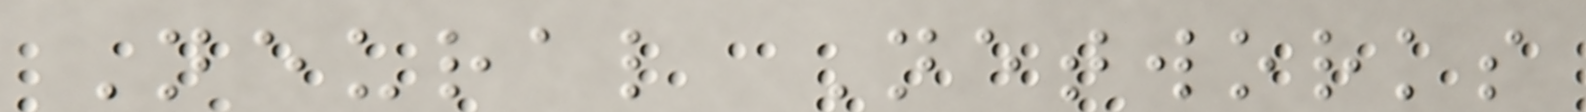Neural Networks
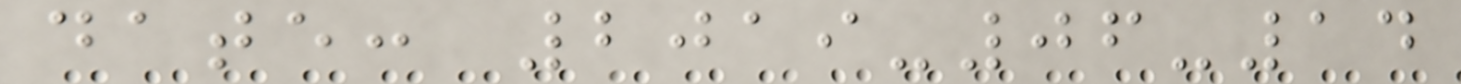date: 2019-06-14
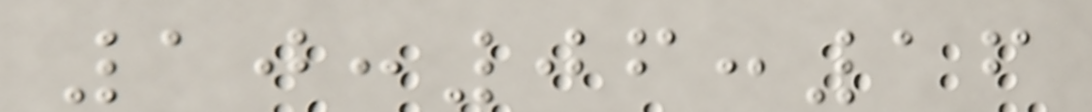10:06:16
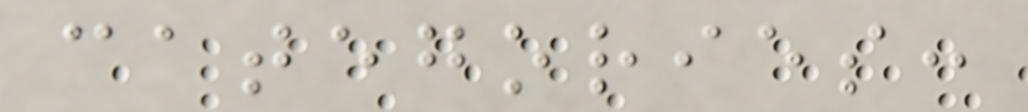categories:
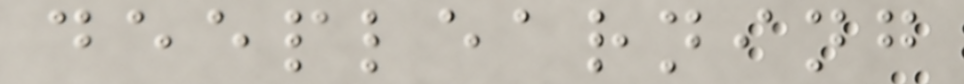deeplearning
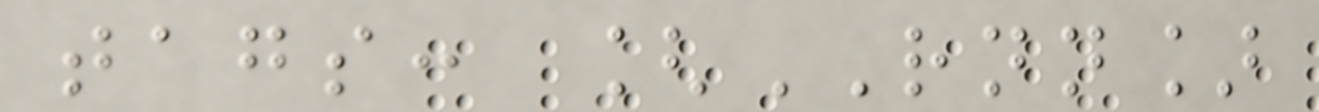tags: [RNN]
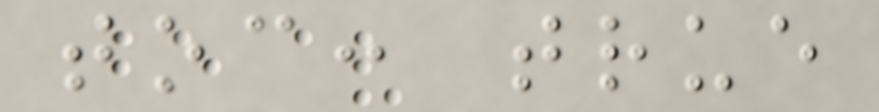toc: true
